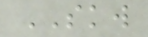SKW
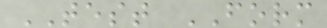TEST FORM
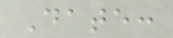Date:
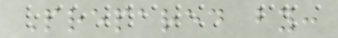Prepared by:
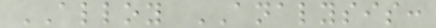ALLOY ANALYSIS:
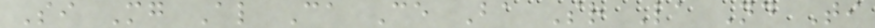Si Mg Al Ca Ce Ba Sr La Nd Ti
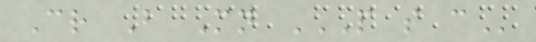Cr B Mn P S C
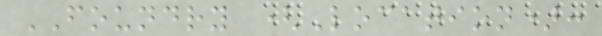FOUNDRY (Location):
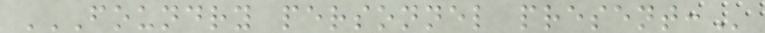FOUNDRY PERSONNEL PRESENT:
